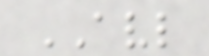AVL
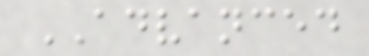ADVANCED
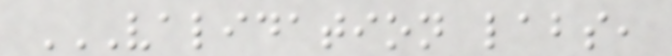VALIDATION LABS,
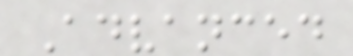Advanced
